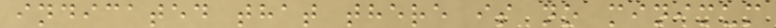indicated that there is no minimum
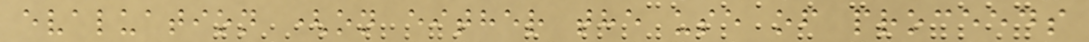evaluation (on either the use of proceeds
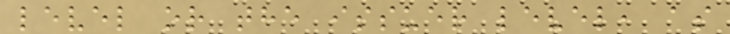level or the issuer level, as
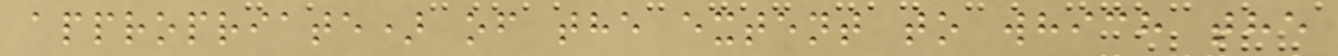appropriate) of the extent to which the
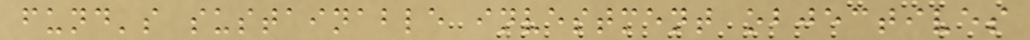fund's sustainable investment objectives
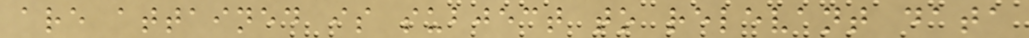are attained is subject to relevant data
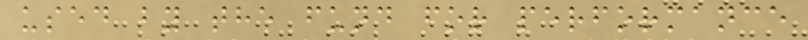used by the fund for performance
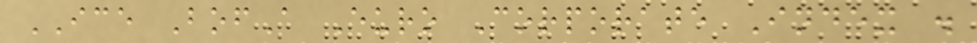ICE BofA Euro Corporate Index .
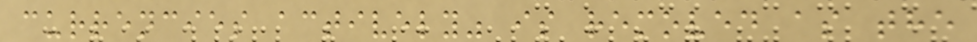currencies actively" is removed as the
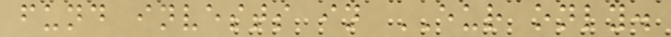fund invests in EUR only.
